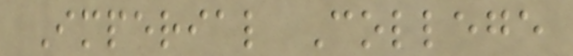Imperial College
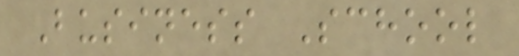Business School
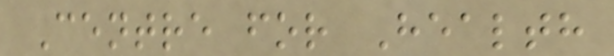Centre for Health
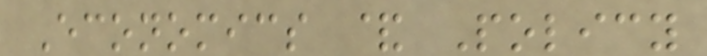Economics & Policy
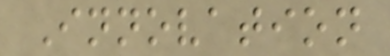Innovation
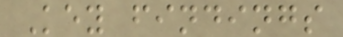Key findings
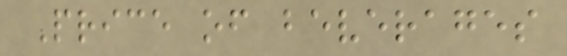Price of beverages
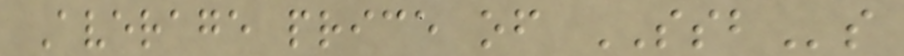Average price of SSBs
